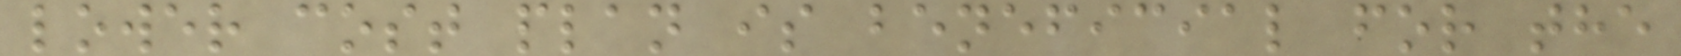lower cost plan is beneficial for the
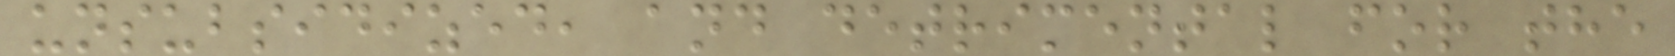unsubsidized, and detrimental for the
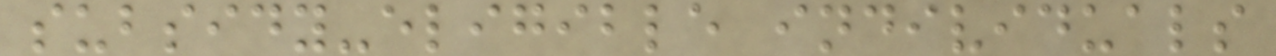subsidy-eligible individuals
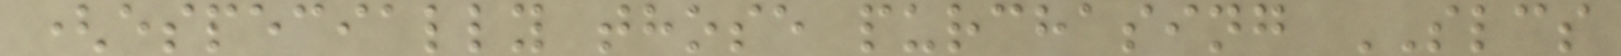(especially those purchasing SLCS
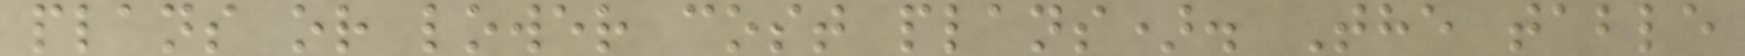plans or lower cost plans). The table
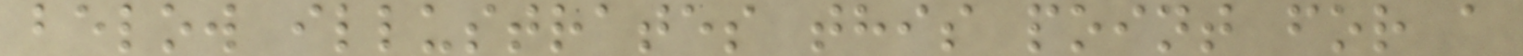below illustrates this point for a
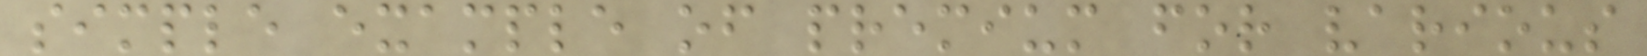simple example of premium for various
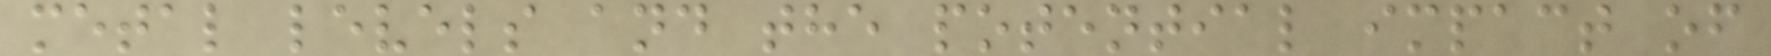metal levels and the potential impact of
